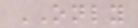ONLY
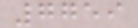7759
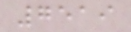7519
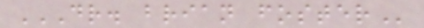DR. BRIAN FOSTER
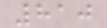810
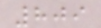809
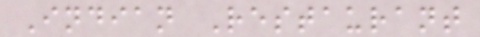Indian Restaurant
